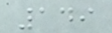149
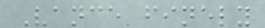Vance finely
